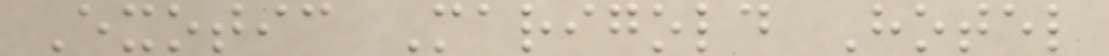Exotic Marigold Hotel
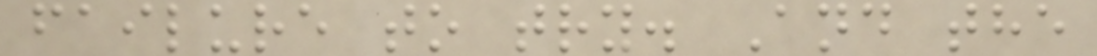failure to try. And the
